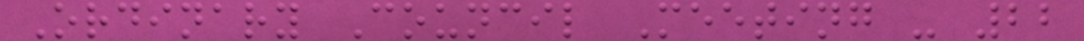Ordinary Council Meeting - 22
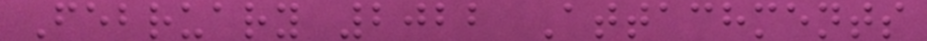February 2022 Attachments
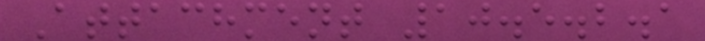Attachment 10.5.2.1
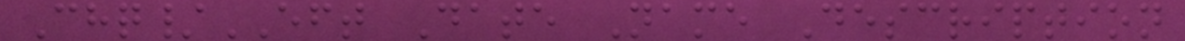Chq/EFT Date Name Description
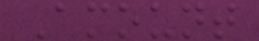Amount
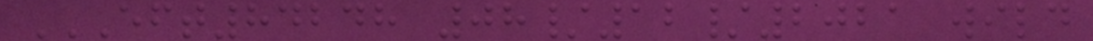EFT84248 08/12/2021 WILD
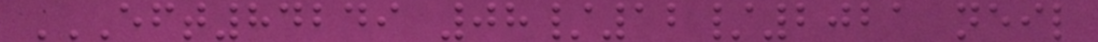EFT84249 08/12/2021 NEIL
